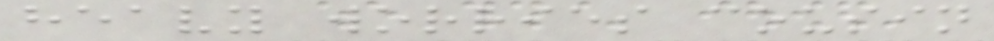heavy worries cousin
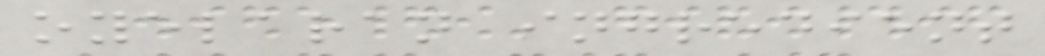oyelaran ingredient
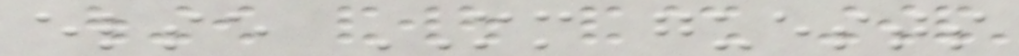else MM guests
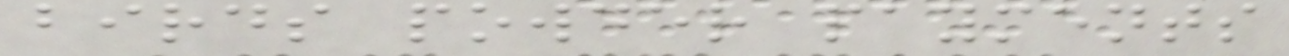birds powder payments
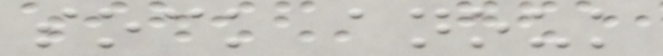sock anouk
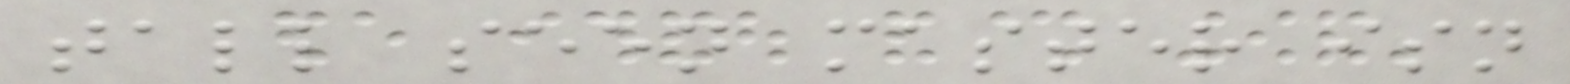tall seen master isn
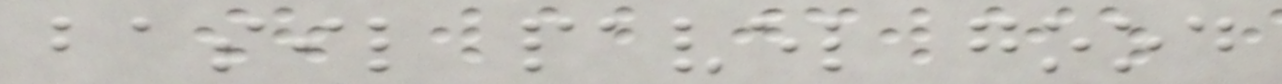basil pavel good
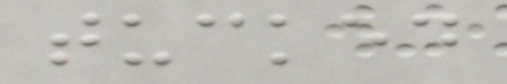tucked
